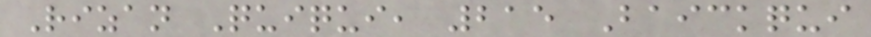Rizan Quiqui, 215 Baickqui
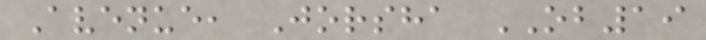Avenue, Jorsha OB19
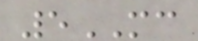5MC
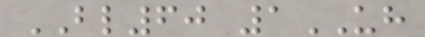BL60 1UH
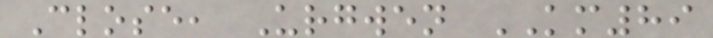Close, Urgwen KM89
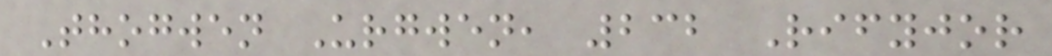Thogwen Urgwen, 232 Rifyjor
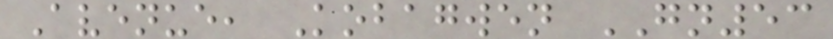Avenue, Kobagwen GN53
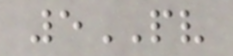5PV
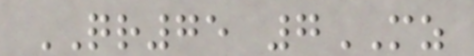QR75 7MZ
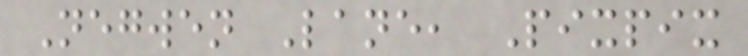Negwen Lane, Pixpix
